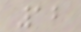12
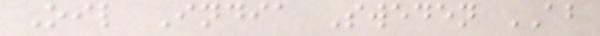Oil India Sweden AB
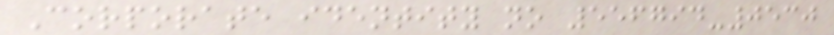Corporate identity no 556794-0530
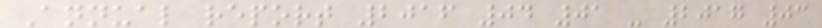Annual report 2016 04 01 - 2017 03
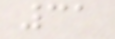31
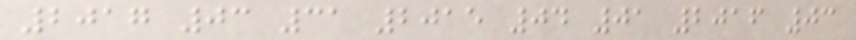2017 03 31 2015 04 01 2016 03
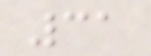31
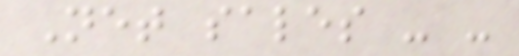Net sales - -
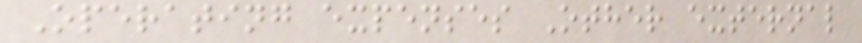Operating expenses Other external
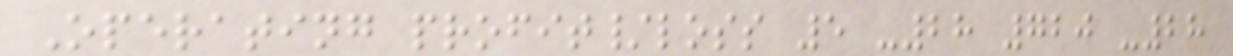Operating profit/loss 5 -28 720 -28
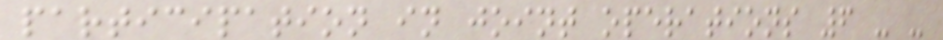participation in joint operations 6 - -
